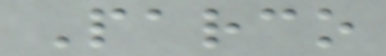Parco
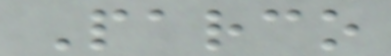Parco
